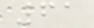61
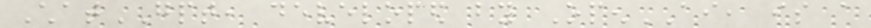ChatGPT, developed by OpenAI, is a
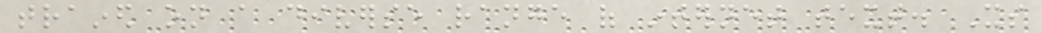trained on a diverse range of internet text. Its
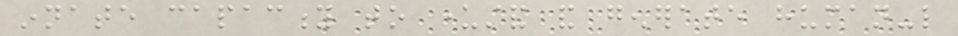innate capacity to understand and generate human-like
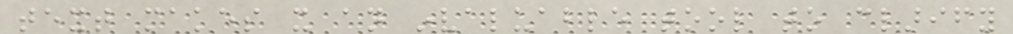text makes it an invaluable tool to clarify
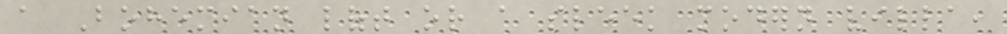a Bohemian loft or a sleek modern villa,
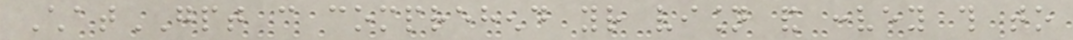ChatGPT can comprehend your vision and convey this to
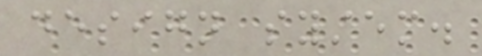design system.
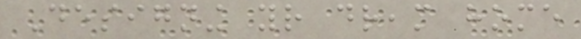Designing your dream home
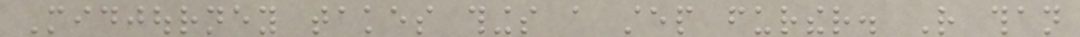Midjourney takes things a step further. Rather than
